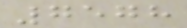7578
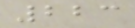223
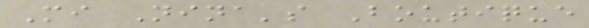Mi Nina's Boutique
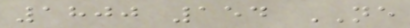1800 154 NE
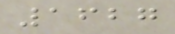1627
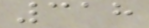318
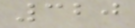320
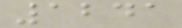1241
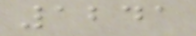1241
